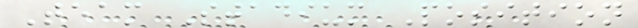Team Stadium Position
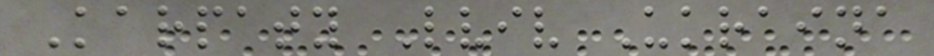Karpaty Lviv Ukraina
